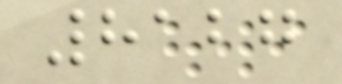8127
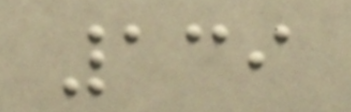139
